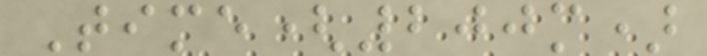Time(200m)
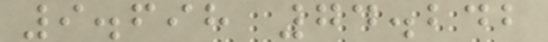9.698 74.242
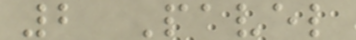2 Pavel
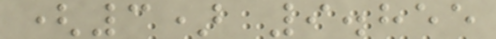(3) 9.855
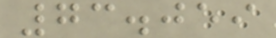73.059
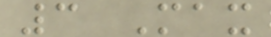3 Max
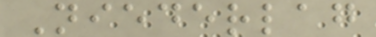Niederlag
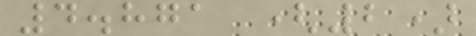4.871 (2)
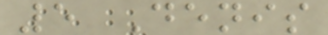5 Denis
